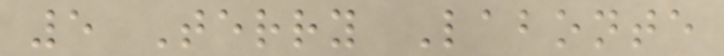5 Terry Labonte
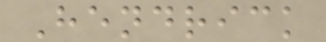Hendrick
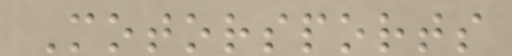Motorsports
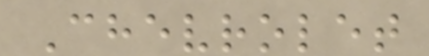Chevrolet
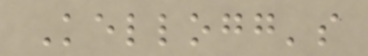Kellogg's
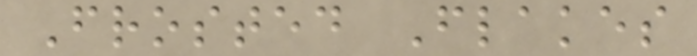Frosted Flakes
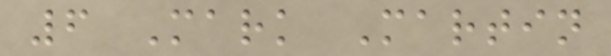6 Mark Martin
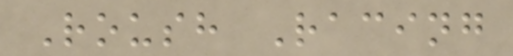Roush Racing
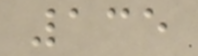135
